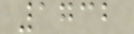1732
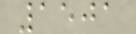1501
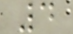4
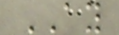AY
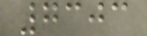7303
